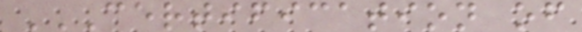CERTIFICATION OF
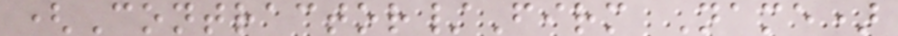(Contractor/Firm Name)
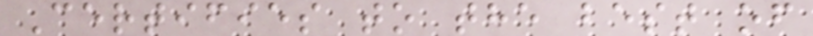Certifies to the best of
